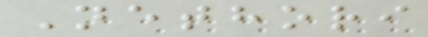Nethori
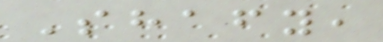Shafy,
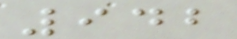942
